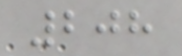208
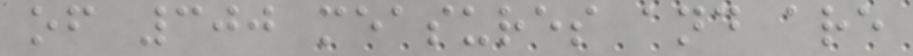of 300 measures and are
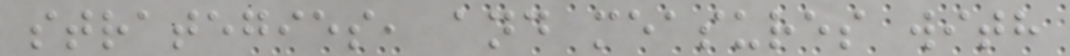strategies, and measures with
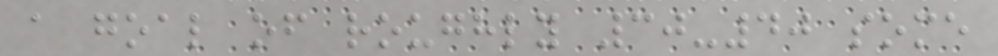a goal of roughly 30-40 some
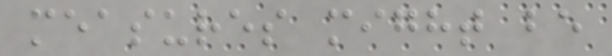measures might be
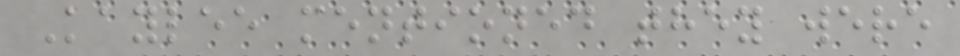Kaylee mentioned they were
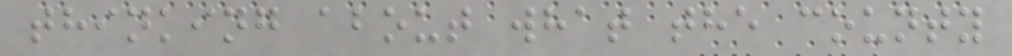thinking about what the county
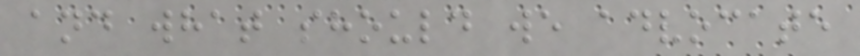and what should we advocate
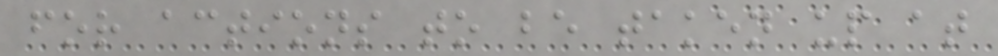for actions to be taken up at
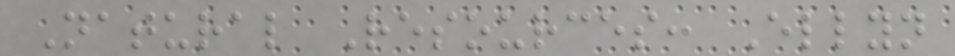Natural Resources: Ellyn
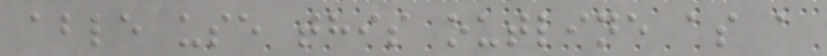able use this outline as a
